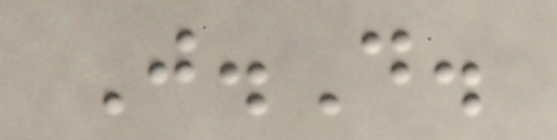J.D.
